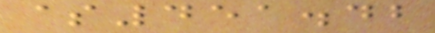$451.42
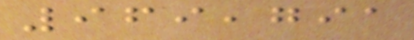969,791
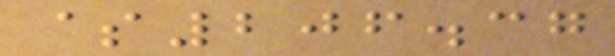$206.37
